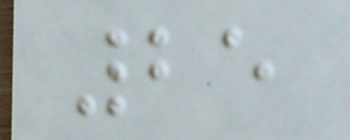25
